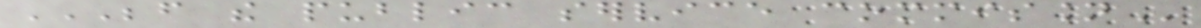BEFORE THE PUBLIC SERVICE COMMISSION
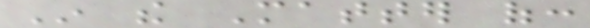In the Matter of:
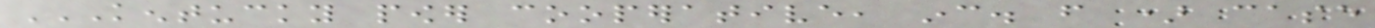KENTUCKY POWER COOPERATIVE, INC. FROM ) CASE
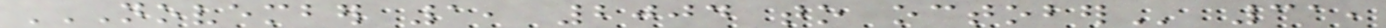NOVEMBER 1, 2004 TO OCTOBER 31,
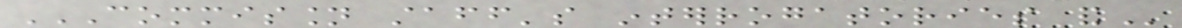COMMISSION STAFF'S INTERROGATORIES AND
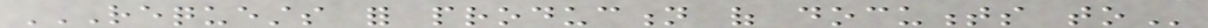REQUESTS FOR PRODUCTION OF DOCUMENTS TO
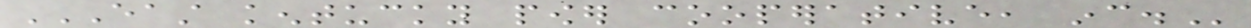EAST KENTUCKY POWER COOPERATIVE, INC.
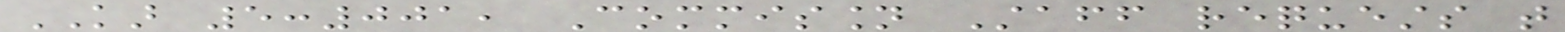KAR 5:001, Commission Staff requests that
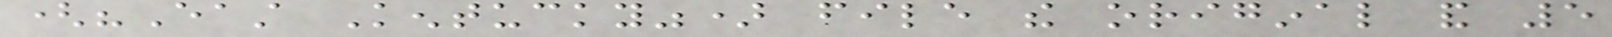("East Kentucky") file the original and 5
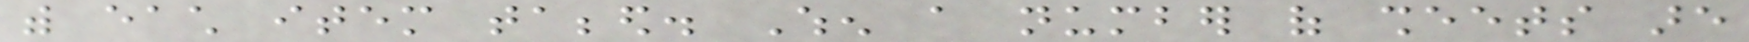with each item tabbed. When a number of sheets are
